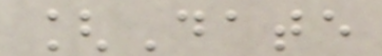[Date
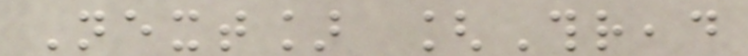Next] [Thread
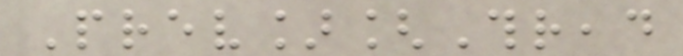Prev][Thread
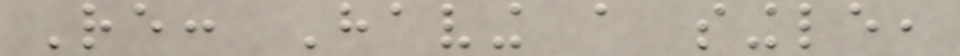Re: Having a single,
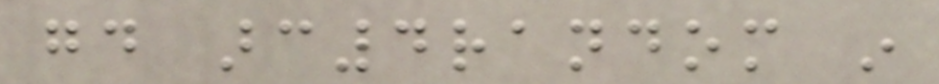good arc4random in
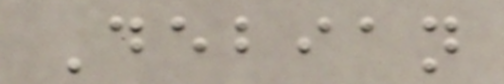Debian
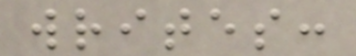writes:
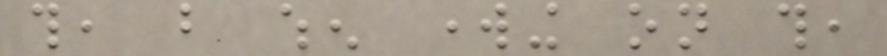this, but when working on this,
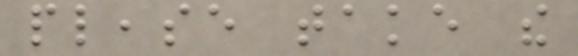please take the
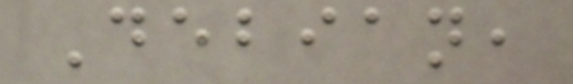Debian,
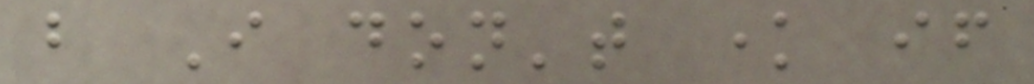but I don't know if
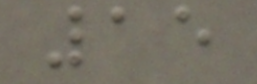15
